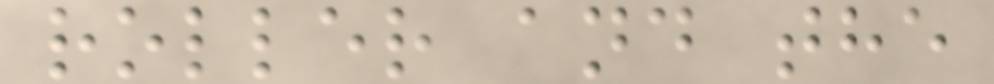roller and the
